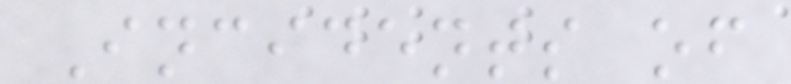Incidents of
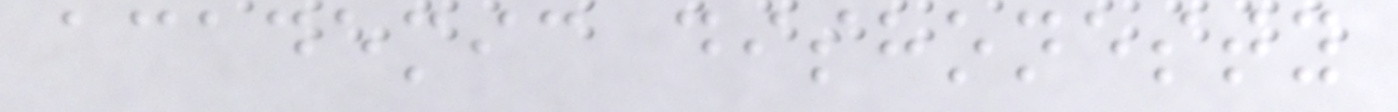academic dishonesty
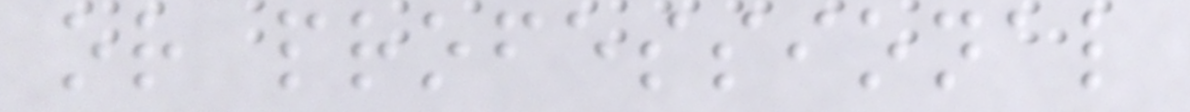or professional
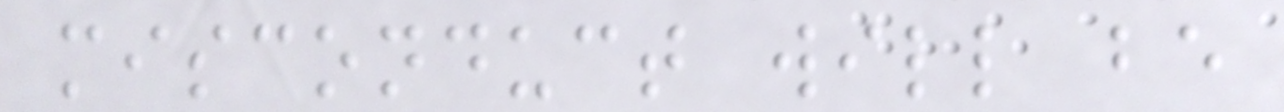misconduct will be
